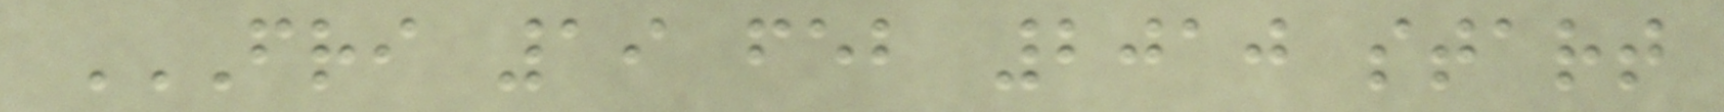FRI 19 FEB 2010 START
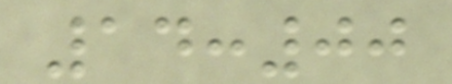14:00
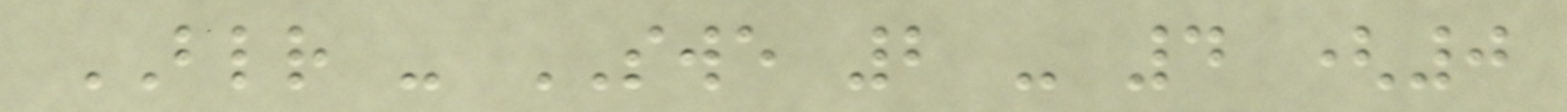BLR - SWE 2 - 4 (0
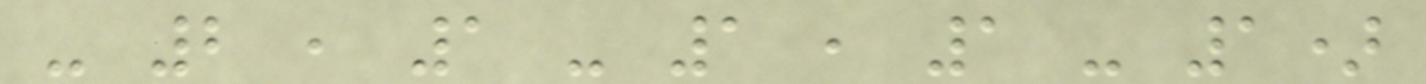- 2 , 1 - 1 , 1 - 1)
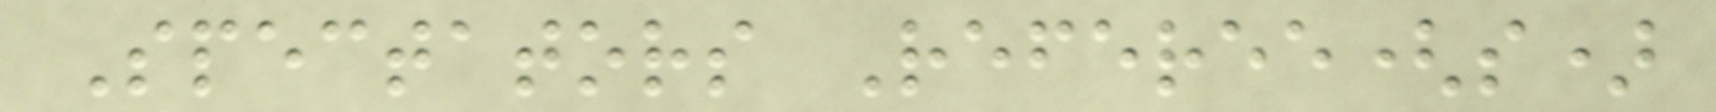Spectators Referee(s)
